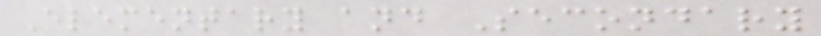Elementary and Secondary
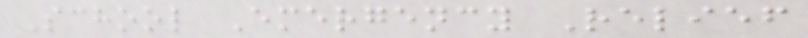School Emergency Relief
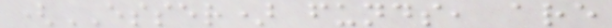(ESSER) funds, are
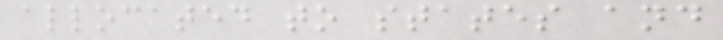allocated to states and
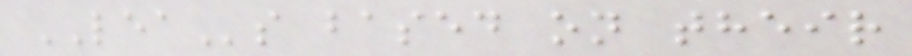LEAs based on their
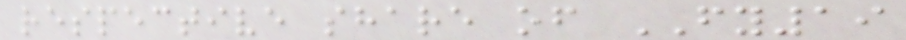respective share of FY19
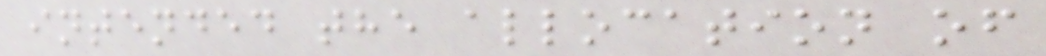intended the allocation of
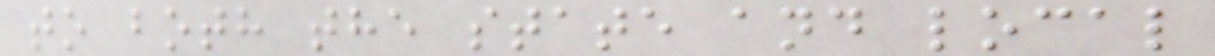to both the state and local
